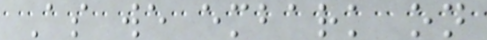As we embark on
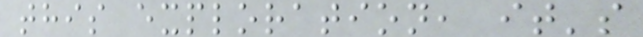this exploration, it's
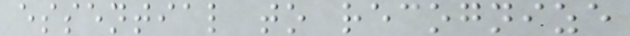essential to recognize
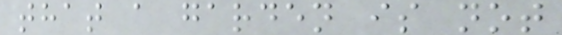that a garden is not
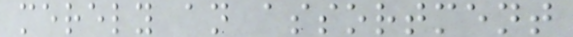merely an assortment
